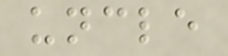uncle
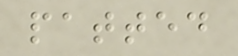patted
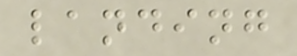landing
